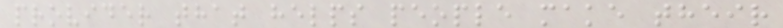provider that helps people make their
